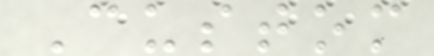Custom
